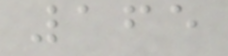165
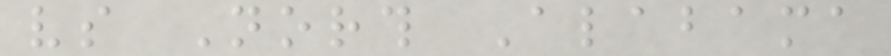vs North Alabama
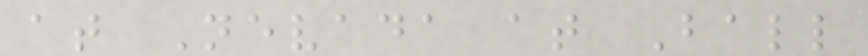at Nevada at Ball
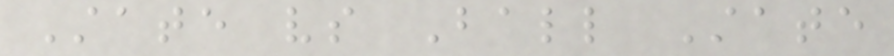State vs Ball State
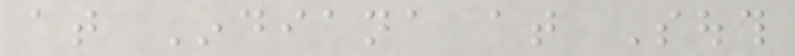at Indiana at South
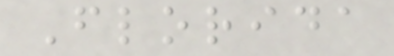Florida
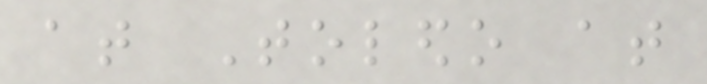at Toledo at
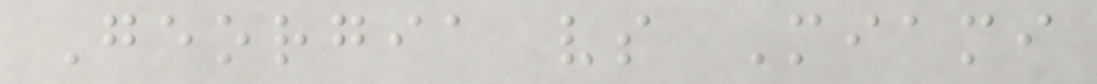Georgia vs Miami
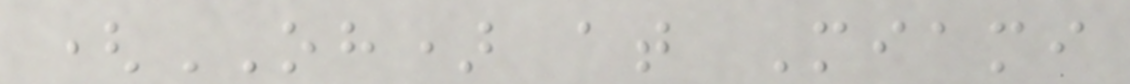(OH) at Miami
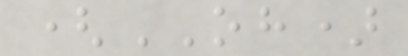(OH)
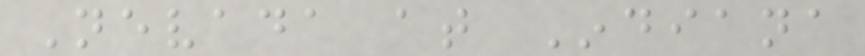Nevada at Indiana
